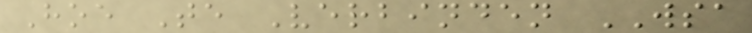Hoe Te Verbinden WSA
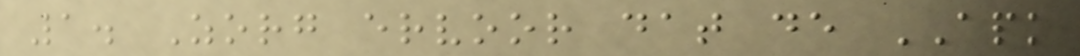1. Zorg ervoor dat de APK
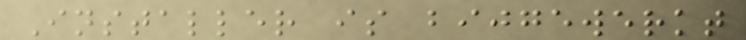Installer is bijgewerkt
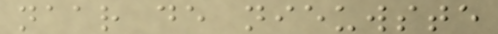naar de nieuwste
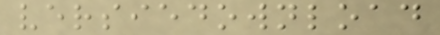versiedownload
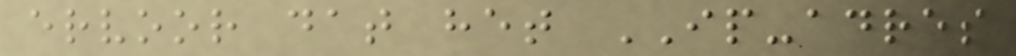ervoor dat het IP-adres
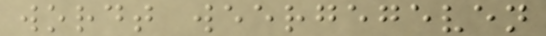wordt weergegeven
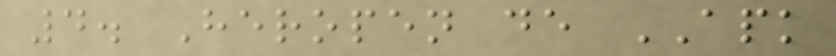4. Heropen de APK
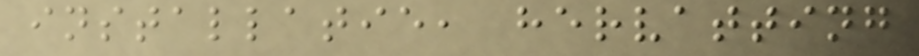installatie, hervatting
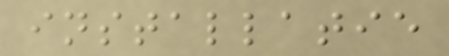installatie
